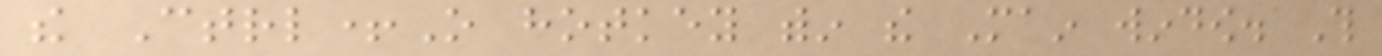the Ctrl+O hotkey within the Main window. This
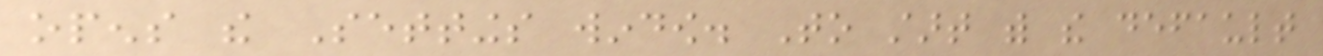opens the Settings window. To start with the default
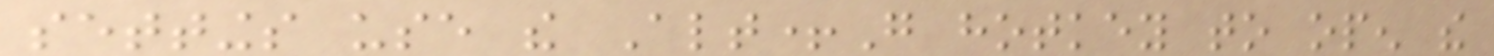settings use the Alt+G hotkey to open the
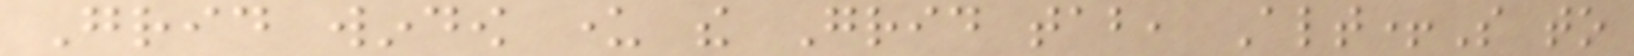Grid window under the Grid tab, Alt+S to
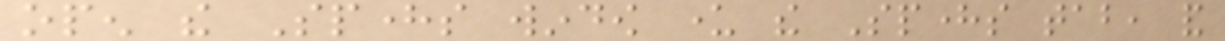open the Spheres window under the Spheres tab, and
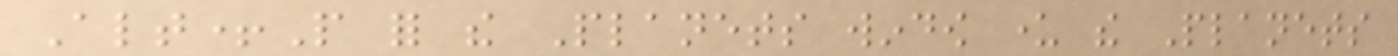Alt+P for the Planets window under the Planets
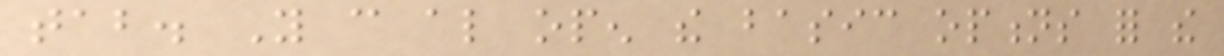tab. You can also open the basic options for the
